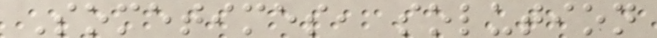Sometimes, solution
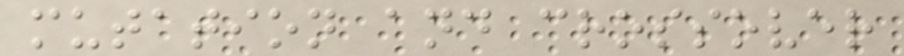mutation and crossover
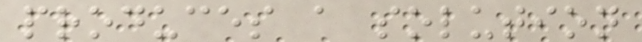produces a solution
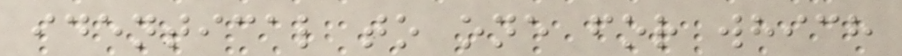identical to one for which
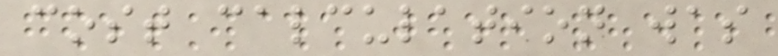cost calculation was
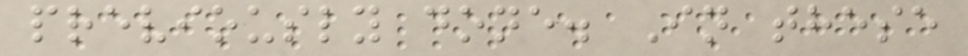previously done. In these
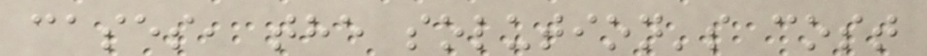cases, the solution's cost
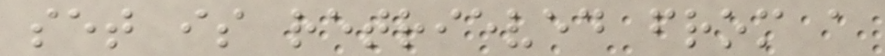set is retrieved from a
